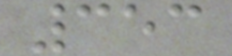353
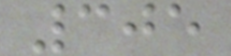305
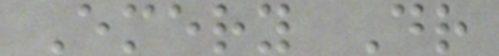Emery Dr
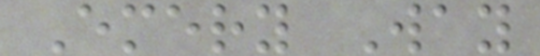Emery Way
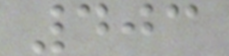403
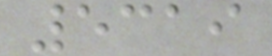5319
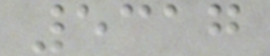5317
